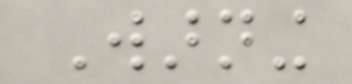Warning
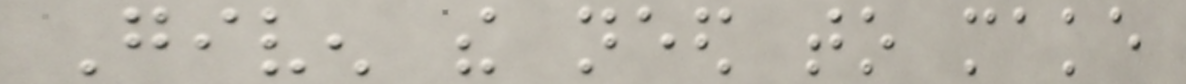Given the need to make
